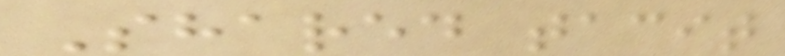Shared tacit
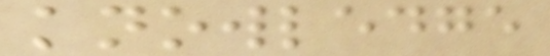knowledge
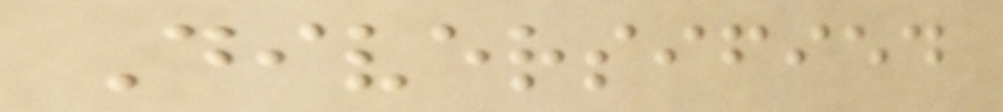Diversified
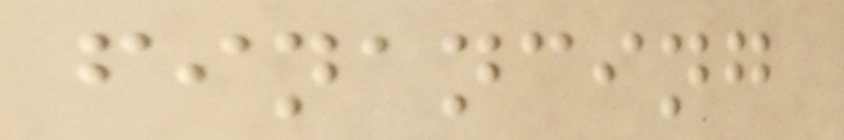financing
